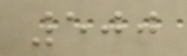500
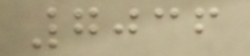7036
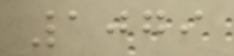1079
